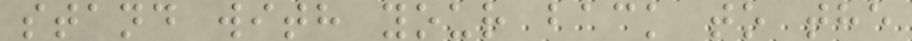stand with your back to the
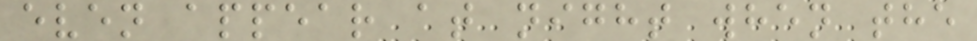even appear at night when the
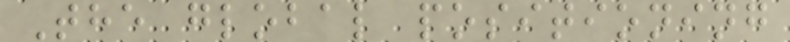The global positioning
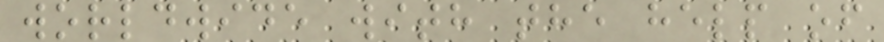worldwide with the help of
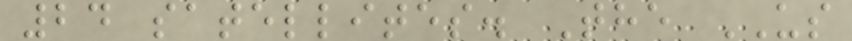24 satellites. The US
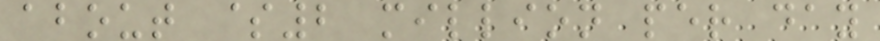about $2 million per day
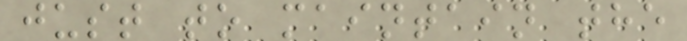just to maintain the
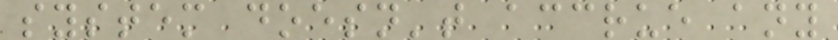system doesn't accrue any
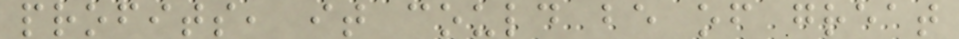profits, it could be of great
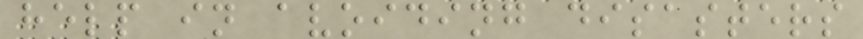help in avoiding disasters
